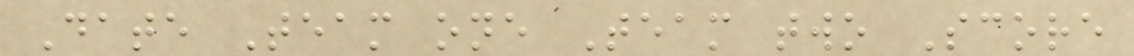Date Team one Team two Score
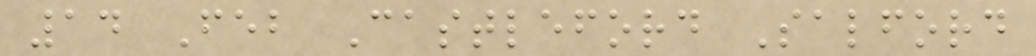14 Feb Castleford Salford
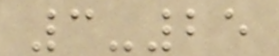3-25
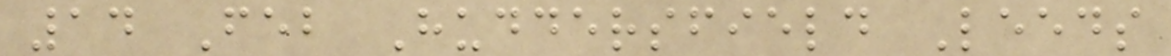14 Feb Huddersfield Leeds
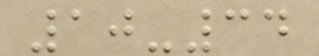10-34
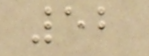52
